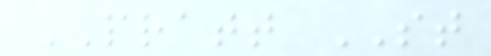PRATT ST
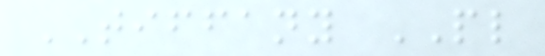TIFFANY PL
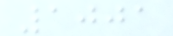1001
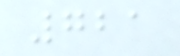721
